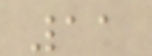11
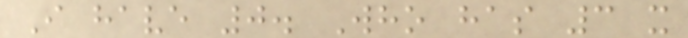I have 0. Who has 3 x
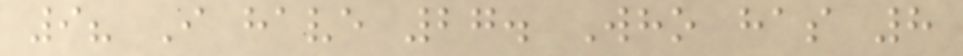9? I have 27. Who has 8
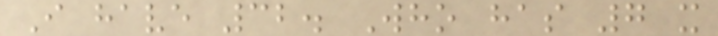I have 32. Who has 7 x
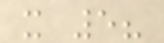x 5?
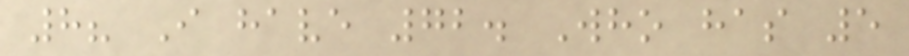8? I have 72. Who has 5
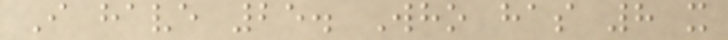I have 25. Who has 8 x
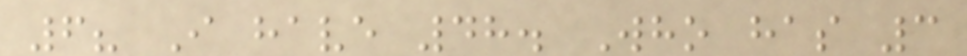6? I have 48. Who has 3
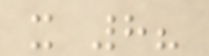x 8?
